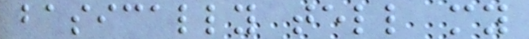basically tell my
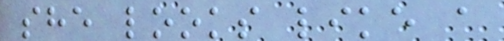she looks like a
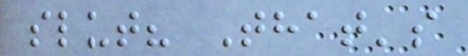slut? That's
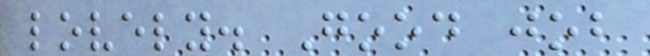lovely. Good job
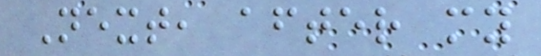Next, after my
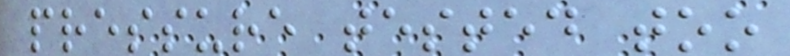pressure tested too
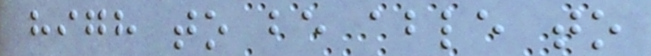high to be able to
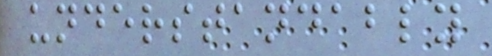understandably
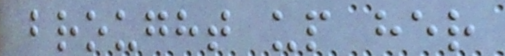brought up her
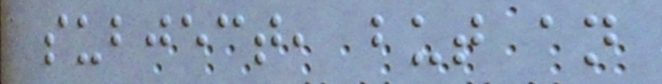subject, but an
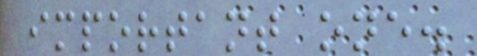important one.
